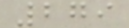279
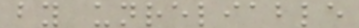by unreliable
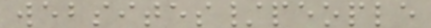websites/people
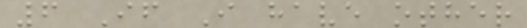6 If I have other
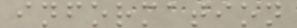information
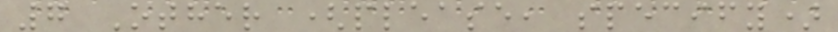7 Other (please, specify)
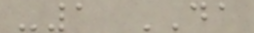-1 DA
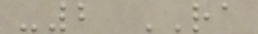-2 RA
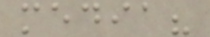media?
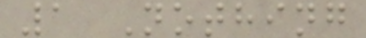1 Nothing
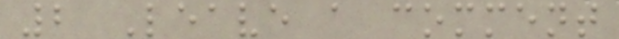2 Leave a comment
